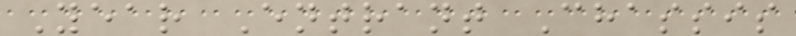Year Entrant Chassis
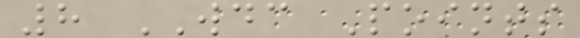8 WDC Points
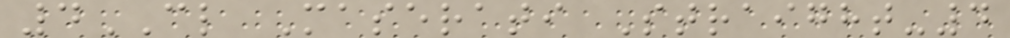4CL Maserati Straight-4
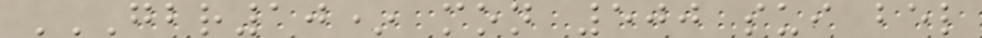GBR10* MON 500 SUI BEL
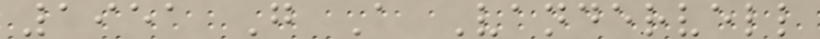1951 G A Vandervell
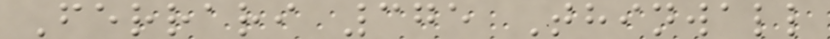Ferrari 375 Thinwall
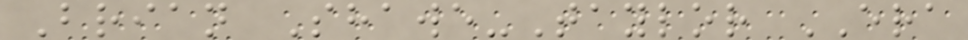Brian Shawe-Taylor ERA
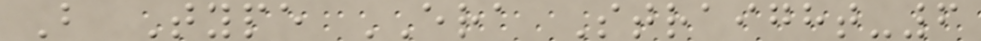B Type ERA Straight-6
